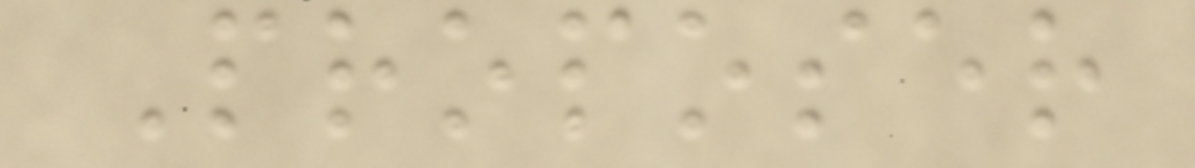Proposer
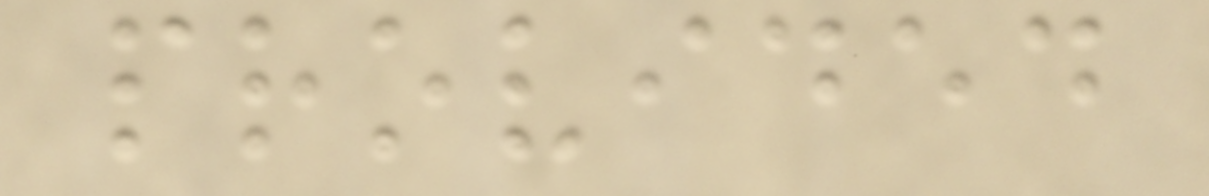provided
